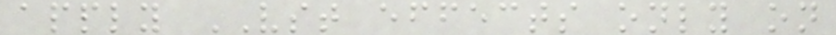apply VST effects only on
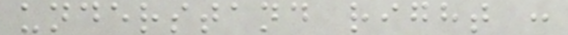understand right :
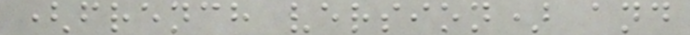(french version) and
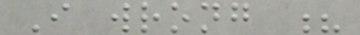I wrong ?
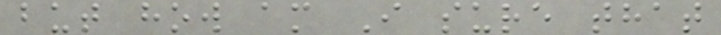but how am I sure that
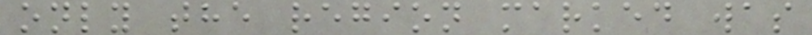only the region marked was
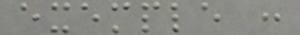exemple :
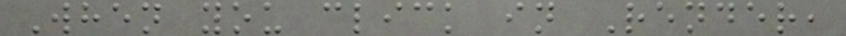When you click in Render,
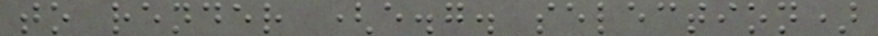to render (e.g. selection)
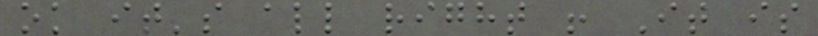ok it's all right ! It is
